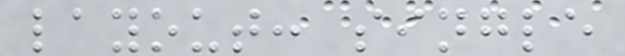layout: single
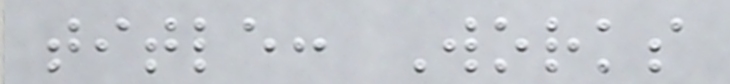title: Works
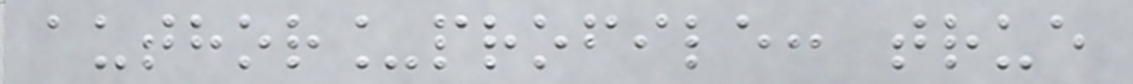author_profile: true
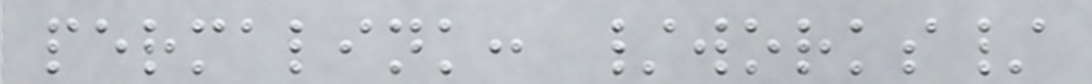permalink: /works/
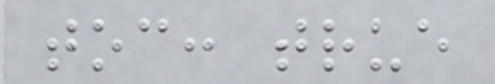toc: true
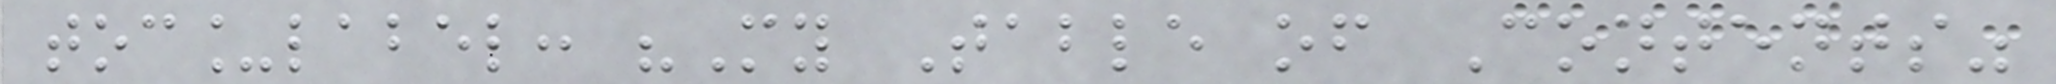toc_label: "My Table of Contents"
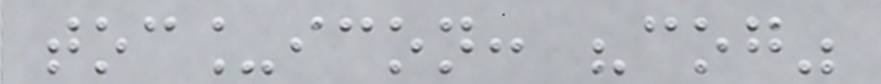toc_icon: "cog"
